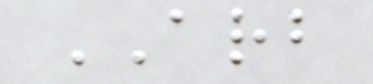ARB
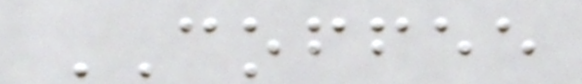COFFEE
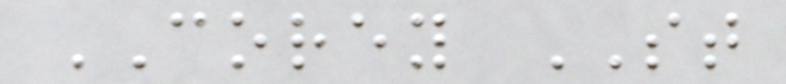COREY ST
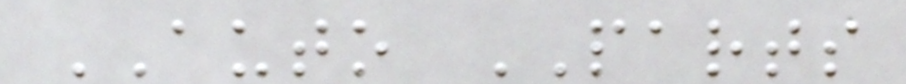AUTO PARTS
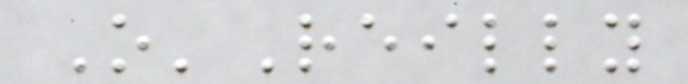O'Reilly
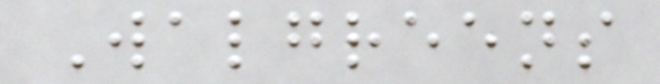Walgreens
